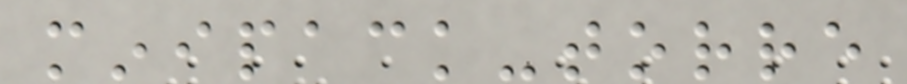minipack-torre
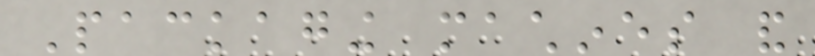Packaging machines and
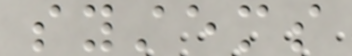systems
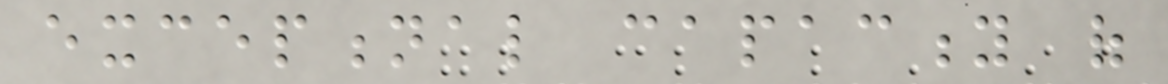exceptional capacity of
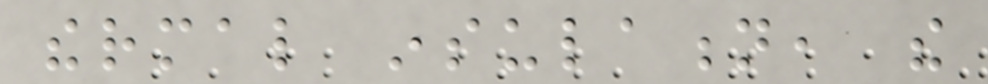thermal insulation, the
